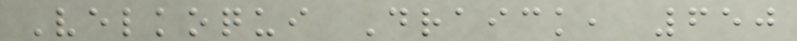Velkoqui Draick, 650
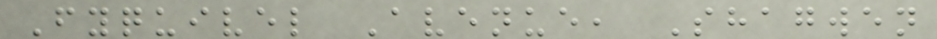Fyquivel Avenue, Shagwen
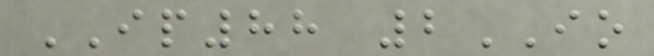IP88 2IO
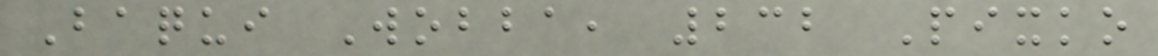Baqui Wobba, 232 Pixko
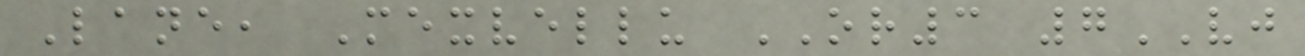Lane, Mexvellu OR3 7VJ
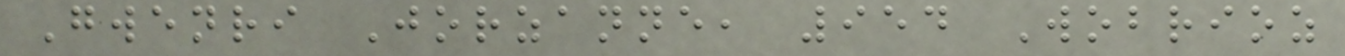Gwenri Jorzanne, 954 Wobrioz
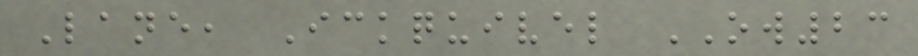Lane, Ickquivel OW23
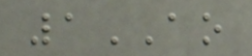1AO
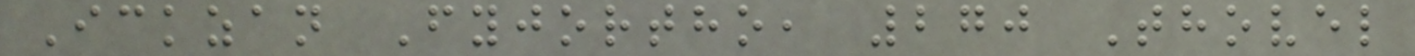Ickzan Fyjortho, 270 Thovel
